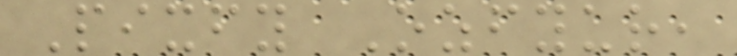Pixfy Ozfyur,
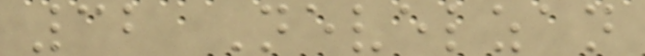32 Nevelzan
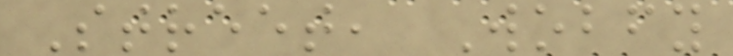Street, Wobfy
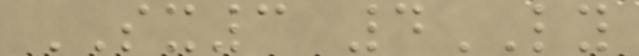SX3 4LY
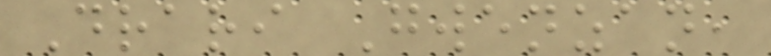Drari Gwenzan,
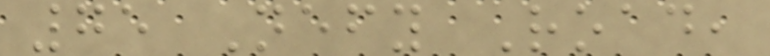75 Nefy Road,
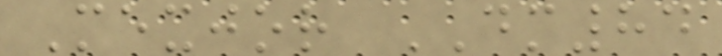Mexjor DM84
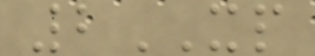2XP
